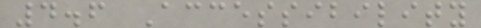4.6 Accessibility
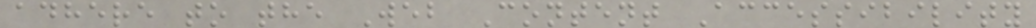adhere to the Web Content Accessibility
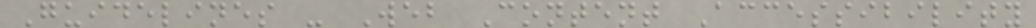Guidelines - Web Content Accessibility
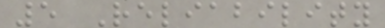5 Reliability
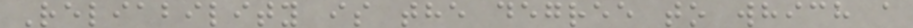Reliability is the degree to which a
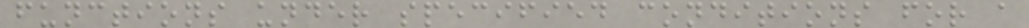functions under specified conditions for a
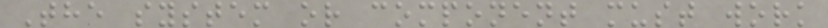The system or component must work
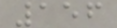156
